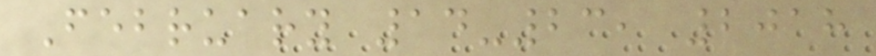February 14-23, 2018
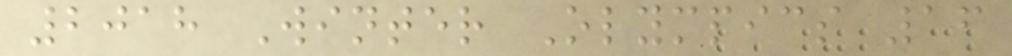2018 Winter Olympics 16
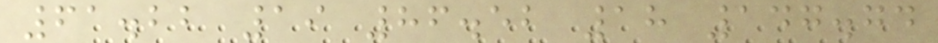61.22 19 86.52 18 147.74
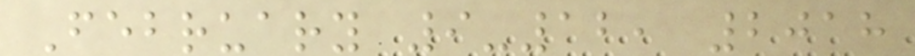February 9-12, 2018
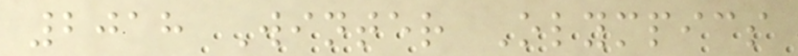2018 Winter Olympics
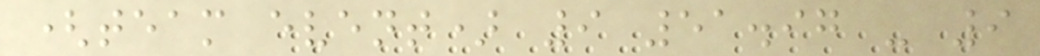(team event) 9 51.97 - 9
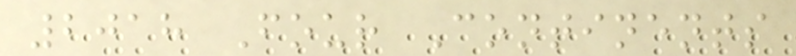2018 Four Continents
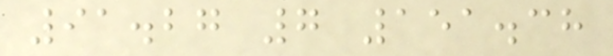91.27 7 151.38
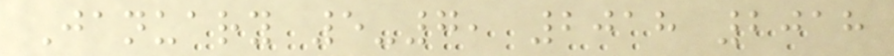January 5-7, 2018 2018
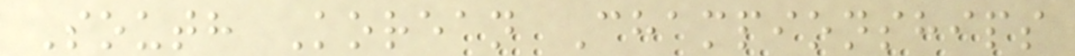South Korean Championships
